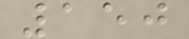150
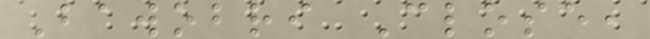Bawobri Close,
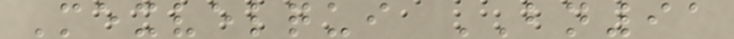Mexvelqui BN91
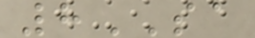8SA
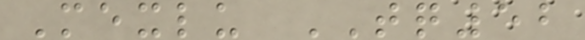Mexlu TQ52
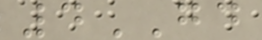4GD
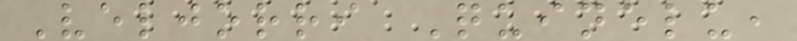Veljorri Quinelu,
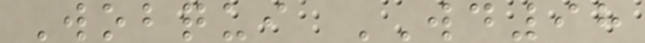Wobqui WD98
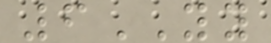6YY
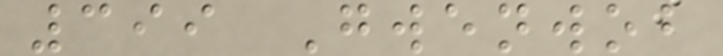399 Gwenwob
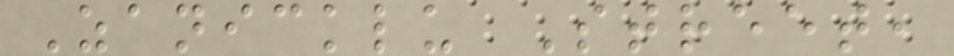Zanicklu Street,
